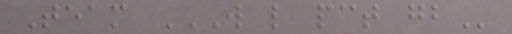Team W L PCT GB
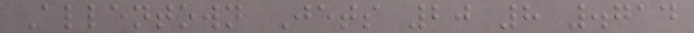Allentown Jets 20 8 .714
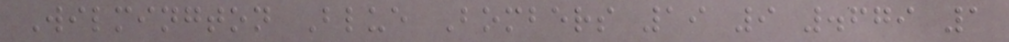Wilmington Blue Bombers 19 9 .679 1
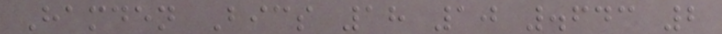Hamden Bics 18 10 .643 2
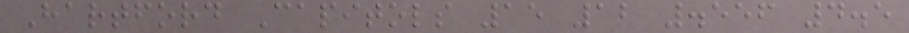Hartford Capitols 15 12 .556 4.5
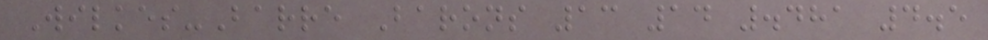Wilkes-Barre Barons 13 14 .481 4.5
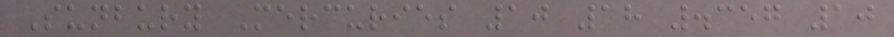Sunbury Mercuries 10 18 .357 10
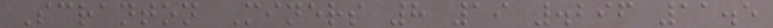Scranton Miners 8 19 .296 11.5
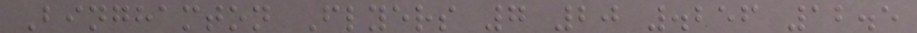Binghamton Flyers 7 20 .256 12.5
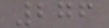276
